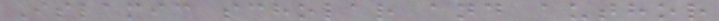Islamic scholar and author
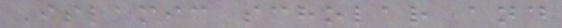Islamic scholar and
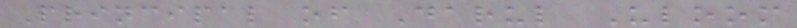Principal of Darul Uloom
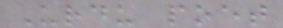Urdu poet
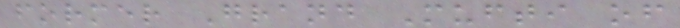former Grand Mufti of
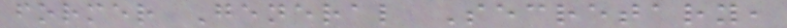former General Secretary,
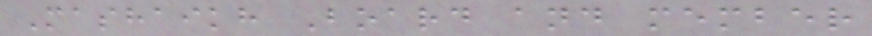Mashaikh Board and member
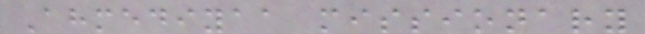Ahmediyaa missionary
